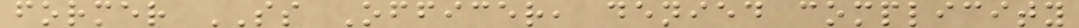former SS Officer, denied complicity
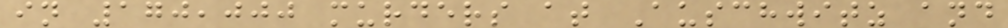in 170,000 murders at Auschwitz and
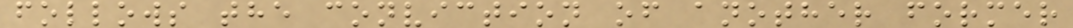follows the conviction of another former
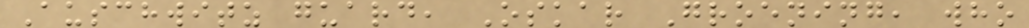Auschwitz guard, Oskar Groening, who
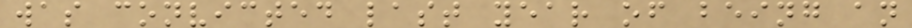was convicted last year of being an
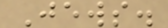Jews.
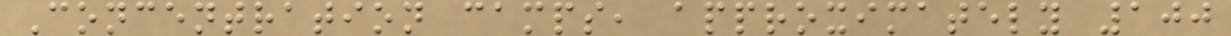Concentration camps, approximately 100
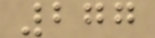277
